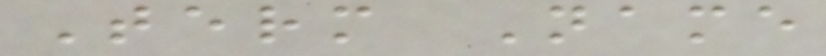Term Name
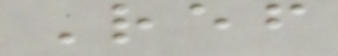Ref
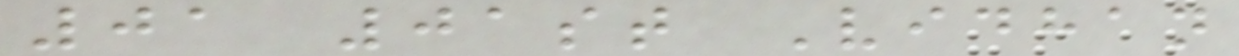01 01st Vidhan
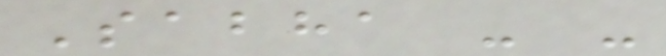Sabha - -
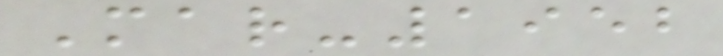Mar-1952
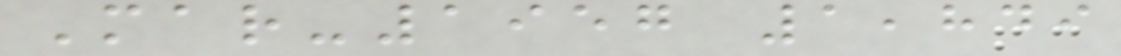Mar-1957 1,849
